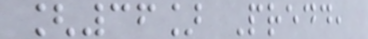[36] Predd,
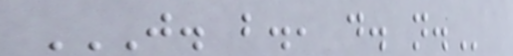J. B., D. N.
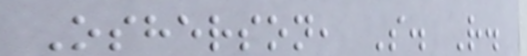Osherson, S. R.
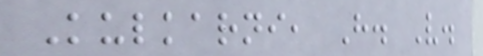Kulkarni, H. V.
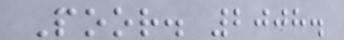Poor. 2008.
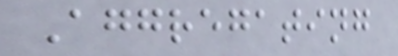Aggregating
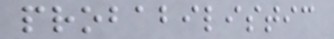probabilistic
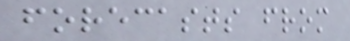forecasts from
